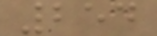254
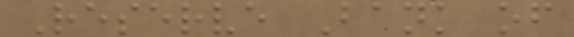Reserve Bank of
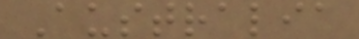Australia
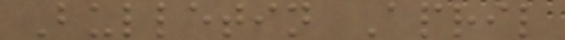Bulletin April
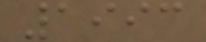1993
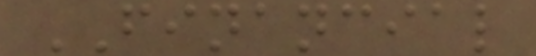FINANCIAL
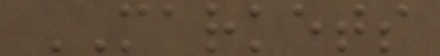MARKETS
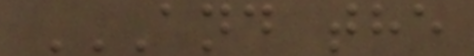AND THE
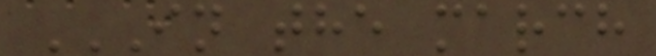IN THE MARCH
